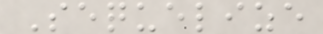Sequelize
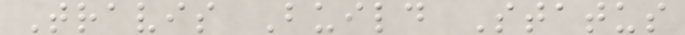Travis Build Status
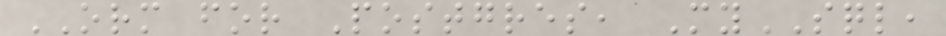ORM for Postgres, MySQL,
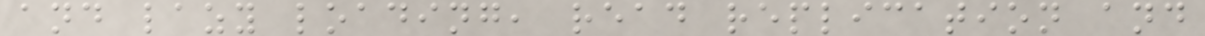and lazy loading, read replication and
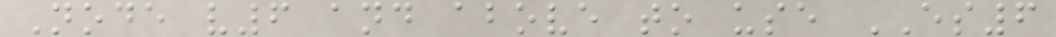Node v6 and above to use ES6
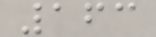163
